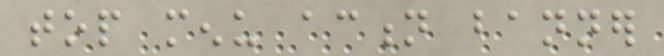top menu action banner
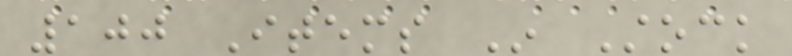100 Items In Stock
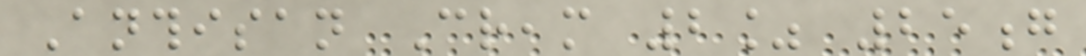Anthisan Cream 2% 25g
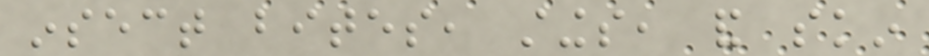insect bites, stings, and skin
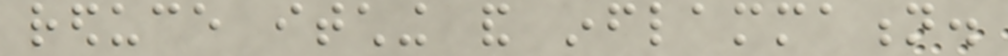reduce itching and inflammation.
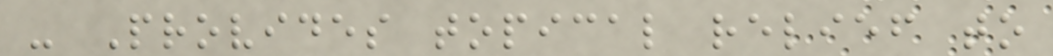- Provides topical relief to
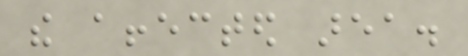the affected area.
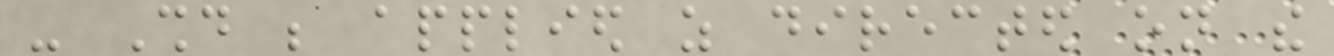- Should be applied as directed on the
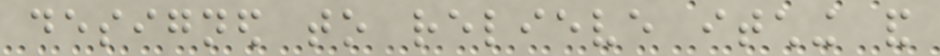designed to relieve itching and
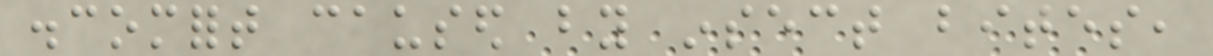discomfort caused by insect bites,
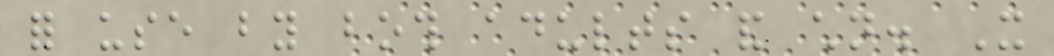for use by both adults and children. It
